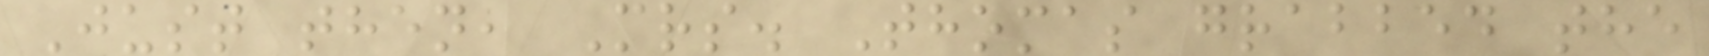Just then, Mrs. Thomas grabbed the
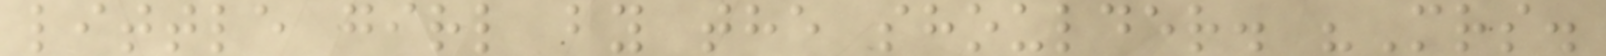little girl by the shoulder. "Mrs.
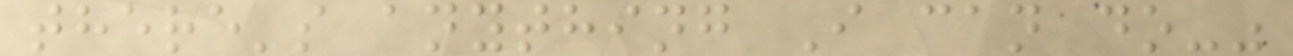there's anything I can do-"
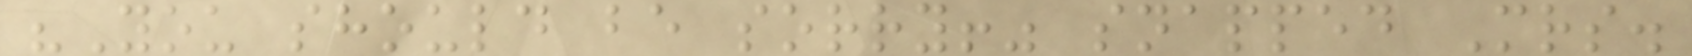"You should be sorry!" snapped Mrs.
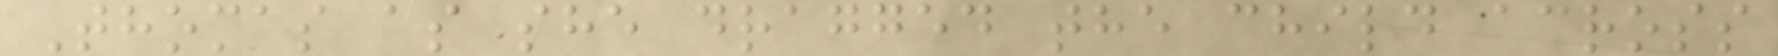Thomas as she dragged the child across
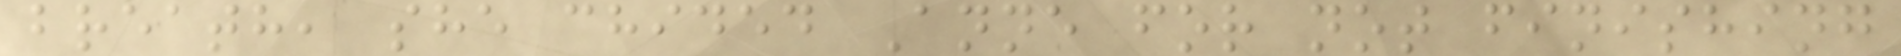breath, she chided Anne for not finishing
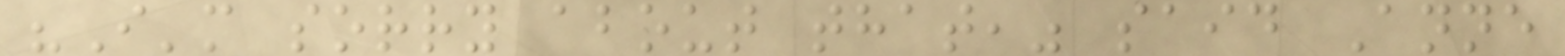"I'm sorry about that," said Anne
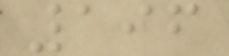196
